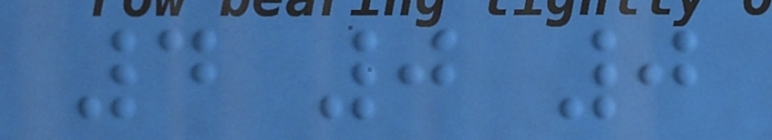4 0 0
